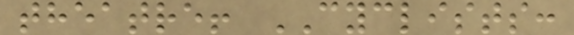theatre! CYCLISTS:
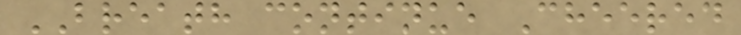BREATH continue Cheered
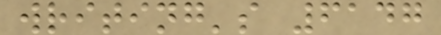writing's 6147
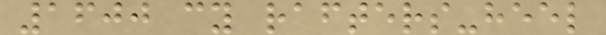1600 cy rafters-heel
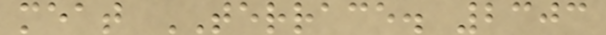meat TERRACE. 2303
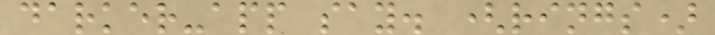darker-app say. (rings)
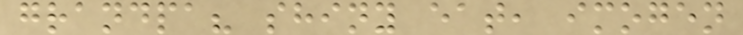grandpa? shiny eat, imogen
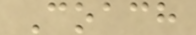Coach
